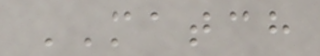MATCH
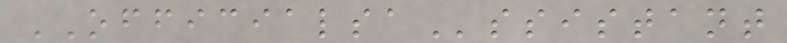OFFICIALSAssistant
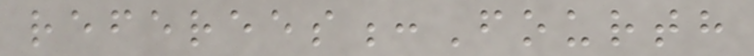referees:Fourth
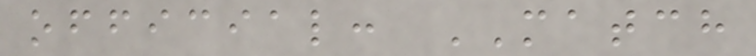official: MATCH
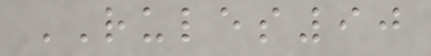RULES90
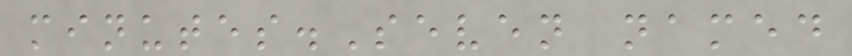minutes.Seven named
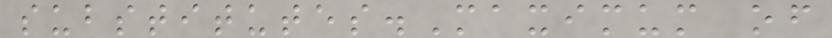substitutes.Maximum of
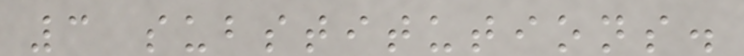3 substitutions.
